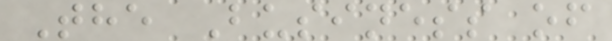The Business of
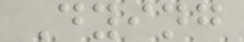Dying
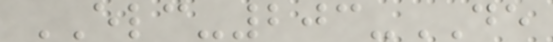ELC-203-DE
